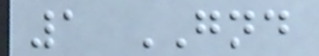1 GND
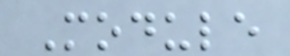Module
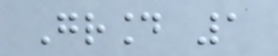Ground 1
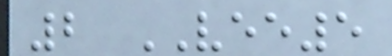2 VEE5
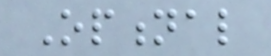Optional
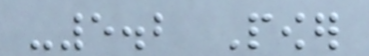-5.2 Power
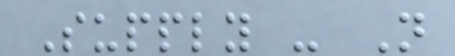Supply - Not
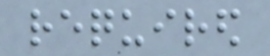required
